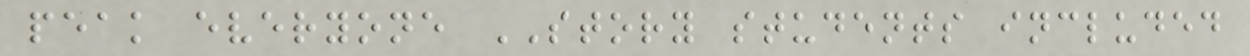peak everyone STORY students included
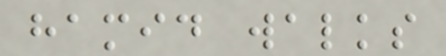hamid walks
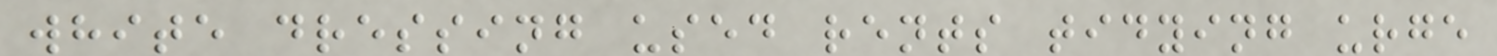white dressing used rents tidying urge
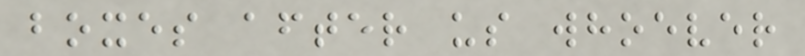boxes after us whoever
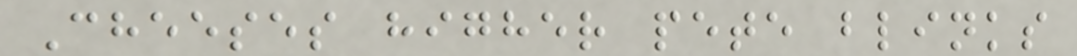Cheeses higher pete blinks
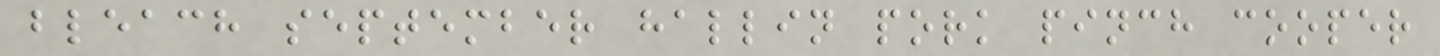bleach september hallin pork pinch cooper
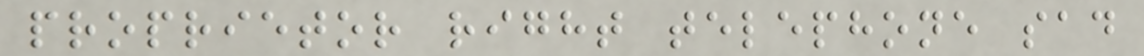proprietor right telephone sad
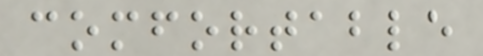comfortable
